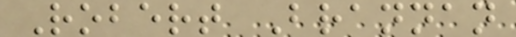Robert Brannan
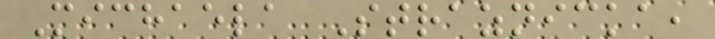Michaela Straznicka,
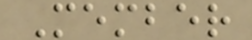Member
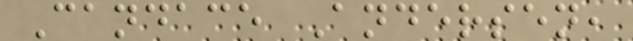Candace Andersen,
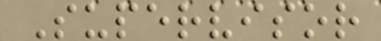Supervisor
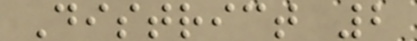District 2
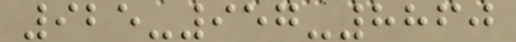925-957-8860
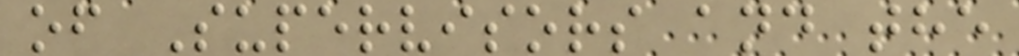of Supervisors and the
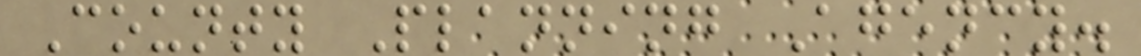County Planning Agency.
